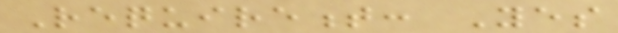Requirement: Yes
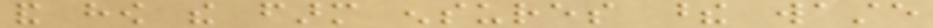and how the farm ensures these waste
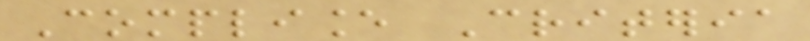Compliance Criteria
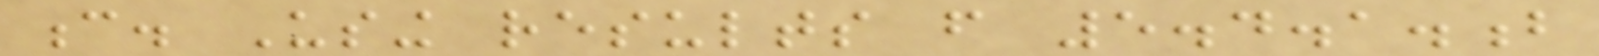c. Using results from 5.4.1.b
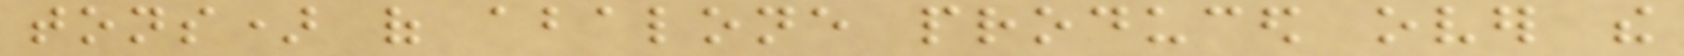tons) of abalone produced over the
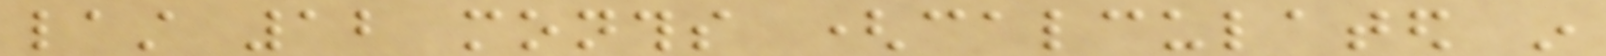last 12 months (calculated in
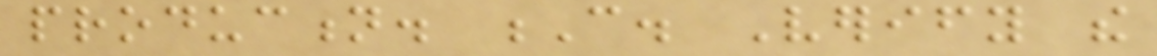production. C. Verify the
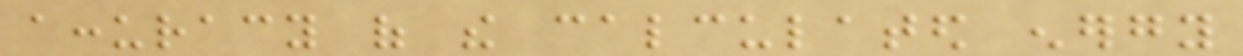accuracy of the calculated energy
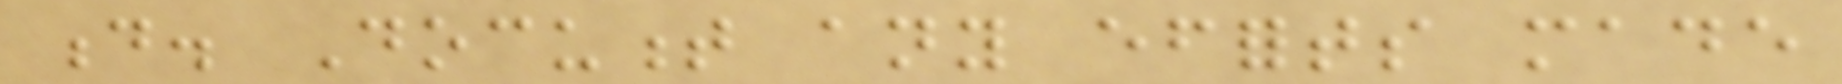d. Document any efforts made
